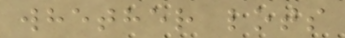whether lots
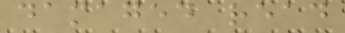damaged read
